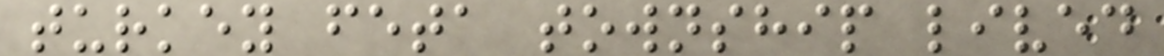turkey feta township lived
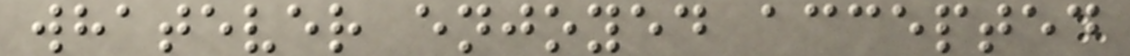whatever enjoyed accepted
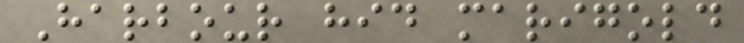Harbour hid marigold
